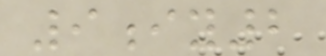9iy2
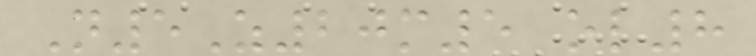N5Z20m5 ol8
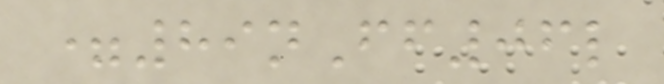=89nFf06l
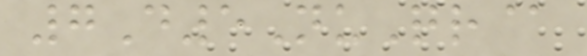7D5NuQr@
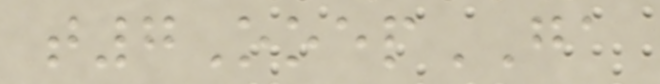t7OoepGA
